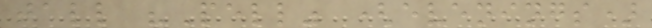tall "Pell" (evenings)
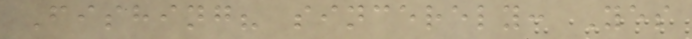Fishing? sincerely: Yes
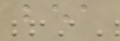bea
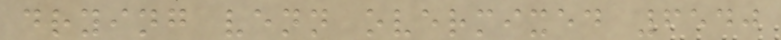drying venn overmixed 6540
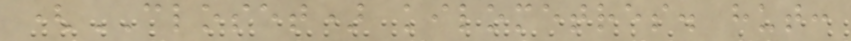(CLOSET) kilometres. hut:
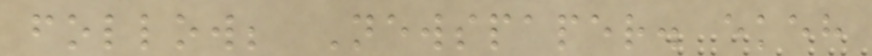follow; Newspaper. ekeh
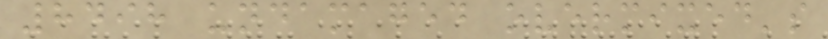8498 undamaged overmixed's
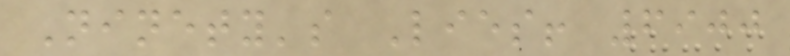Ninety's Lies! 6900
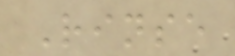Rinse
